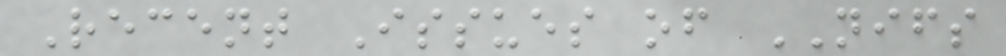Recent Issues of NIFS
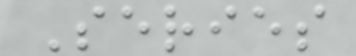Series
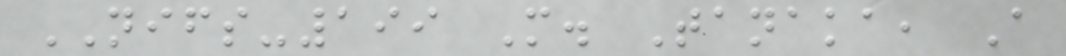NIFS-199 M. Tanaka, A
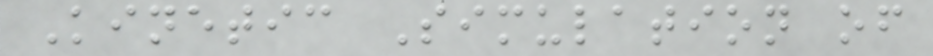Kinetic Simulation of
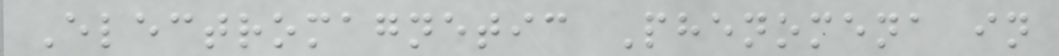Electromagnetic Phenomena in
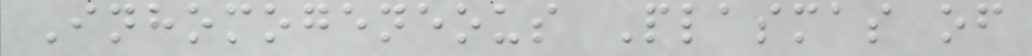Inhomogeneous Plasmas of
